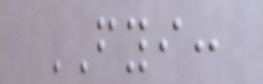FYI:
